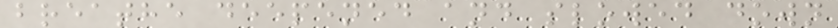breathe deepened and slowed down
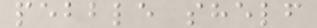pebble shelf
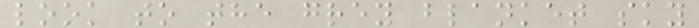look to the grey blanket sky
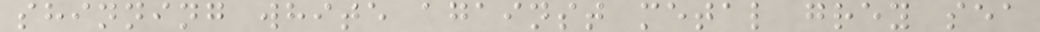shinning white against metal grey sea
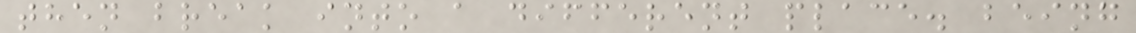then break into a different place. being
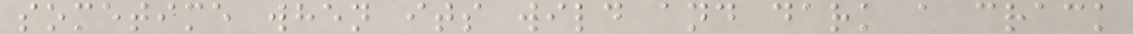sometime when its wild and dark a crack
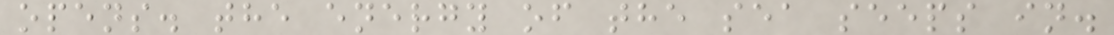opens. the energy of the sea seeps in.
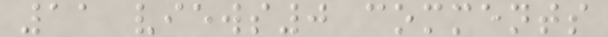11 views0 comments
